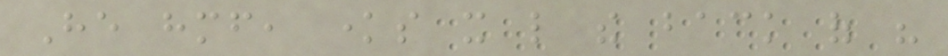He himself, knows it like the back of his
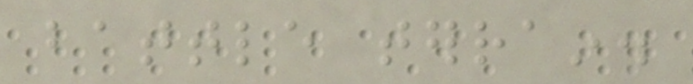battle terrain.
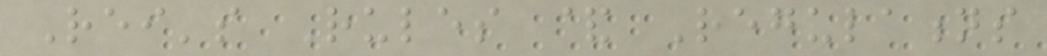Rei's Rules & Regulations
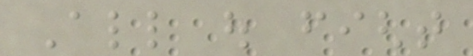All out fight
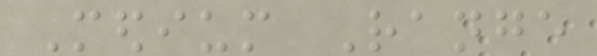Medium Range
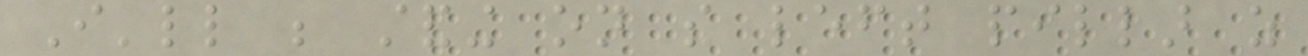I'll be standing on the left pillar as
